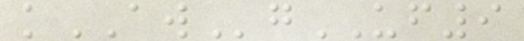kAWgUF9
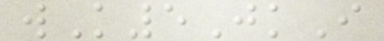wK5JkI
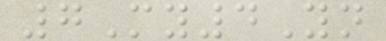7My4Yn
